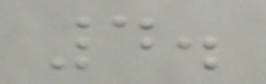4.
